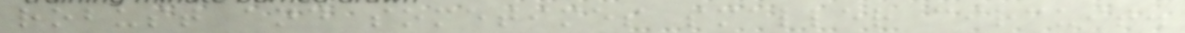robust and sometimes smaller circuit.
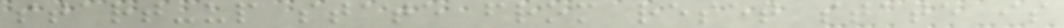start-up state from reset state is
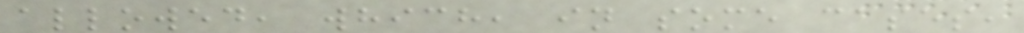allowed, which, in some cases,
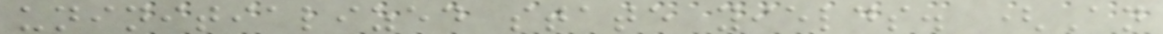uninitialized state yields. (An
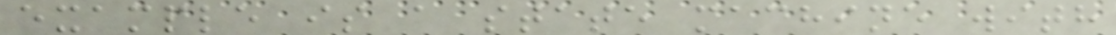example is a state machine with
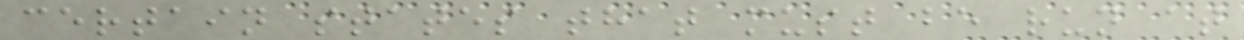certain states that must be run at
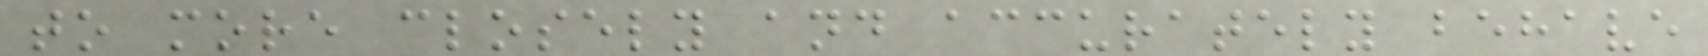to more closely and accurately behave
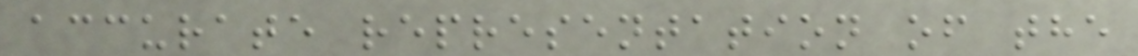accurate representation of the
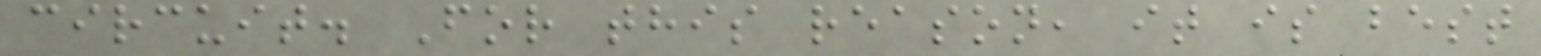circuit. For this reason, it is best
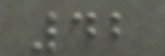42
